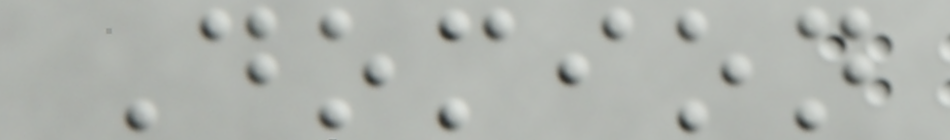Domion
